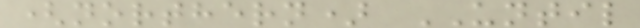(northern) UNTIL
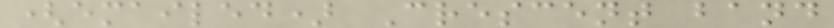(emailed) Crescent band
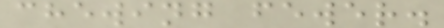chewing fewer.
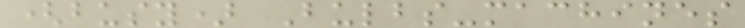(busy) Bulbs-machines
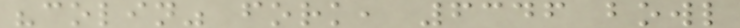"colin" fork, 6346 bowl
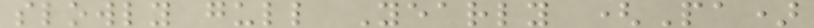slowly gull Yearly (Pa)
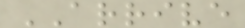ARRIVE
